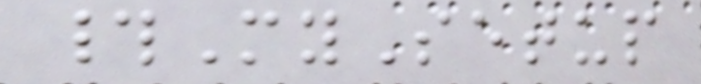#MySetup
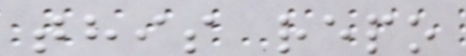this repo
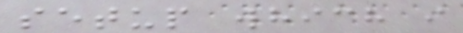setup which i
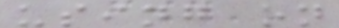using on
